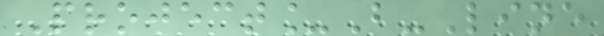Project_B-Line
